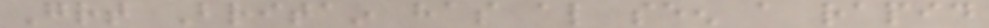Great Britain has also seen a rapid
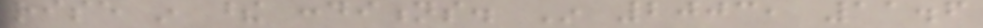rise in these conditions. In 2003, 11.6
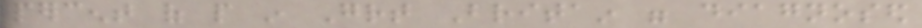percent of people in Great Britain were diagnosed
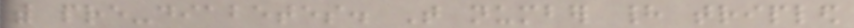with pre-diabetes. That number had tripled
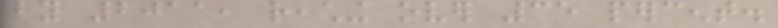by 2011, reaching over 35 percent.
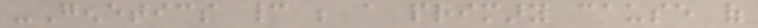-Genetics cannot be a primary cause of
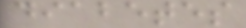diabetes
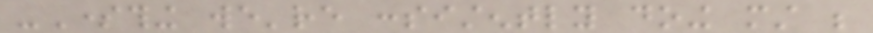-Something we're consistently doing must be
